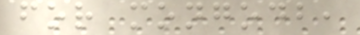for mongodb,
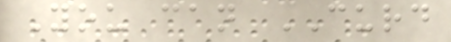You can CURD
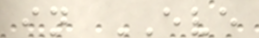in EVE
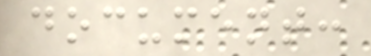document:
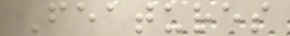Features
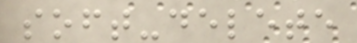soft-delete
